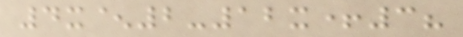4x^2-12x+3?
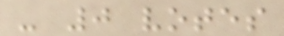- 0 votes
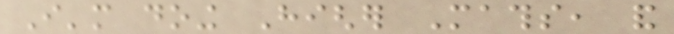I'm doing Higher Maths, and
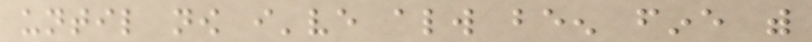until now i've always been fine with
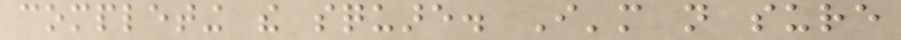completing the square. I'm not sure
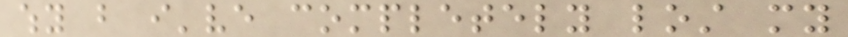why but i've completely lost my
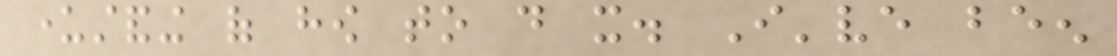understanding of how to do it. I've been
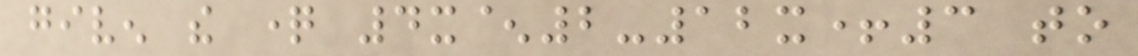given the question 4x^2-12x+3 to
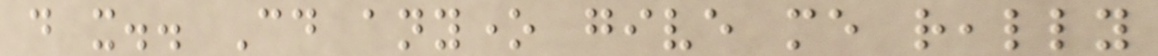do it.. Could anyone give me really
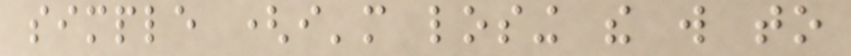simple (i'm losing the will to
